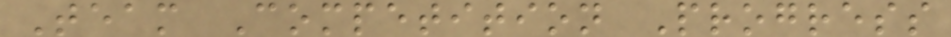Team Competition Progress
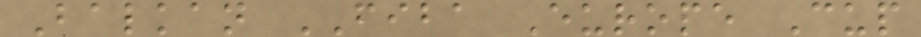Balkan FIBA Europe Cup
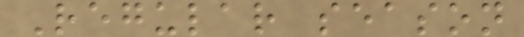Regular season
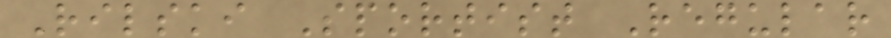Rilski Sportist Regular
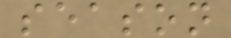season
